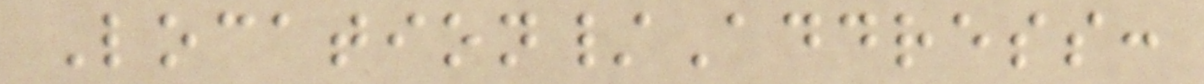Location/Address:
